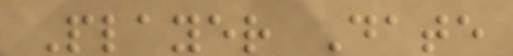Player Date
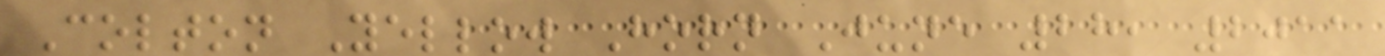Colton Yellow Horn June 28, 2011
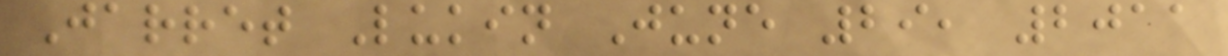Jarret Lukin June 29, 2011
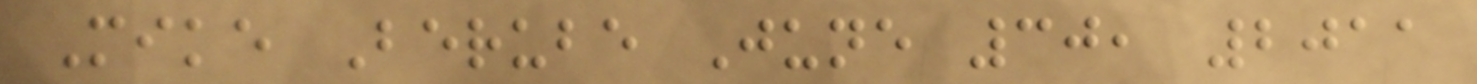Mike Berube June 30, 2011
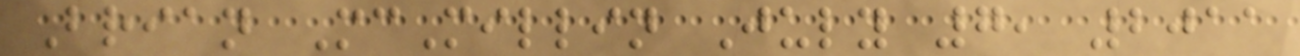Brian McMillin July 7, 2011
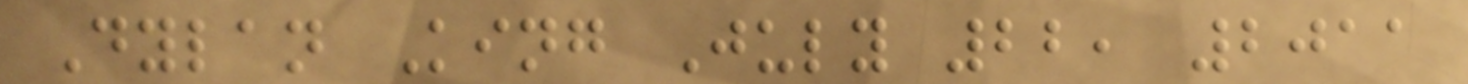Dylan King July 22, 2011
